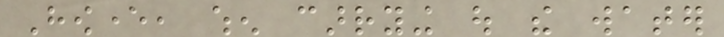However, when carrying out the water
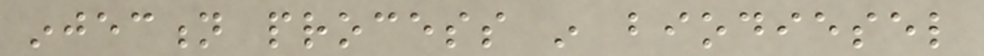injection process in biodiesel
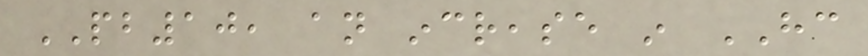PB10, an increase in HC
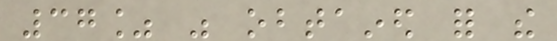37% was obtained for the
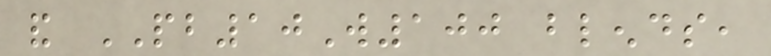and PB10W100 blends,
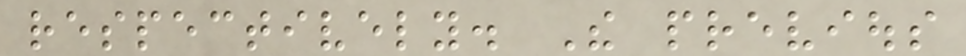respectively. The previous
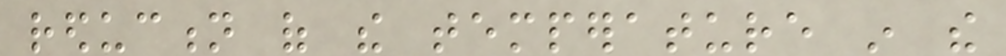reduction of the temperature in the
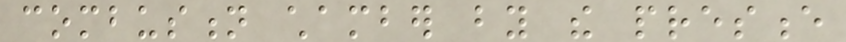combustion chamber by the presence
